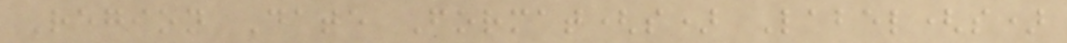Region Date Format(s) Label(s)
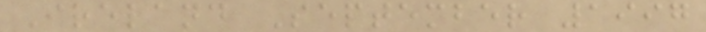Ireland September 1997
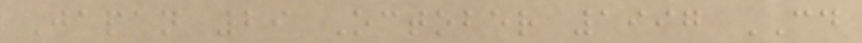Japan 29 October 1997 CD
